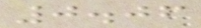0.06
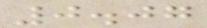0.07
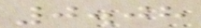0.08
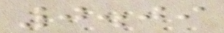0.09
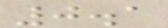0.1
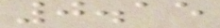0.15
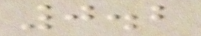0.2
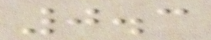0.3
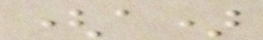(a)
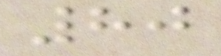80
